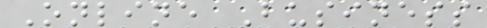Online Business
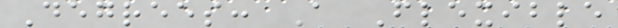Degrees: A Flexible
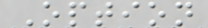Option
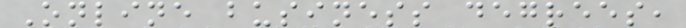Online business degrees,
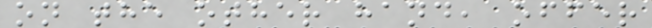on the other hand, offer
